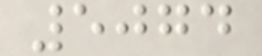5074
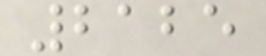2125
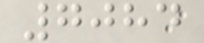7084
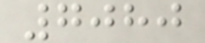7080
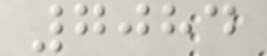7084
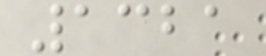1321
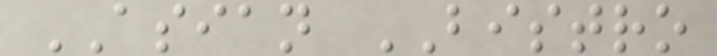ASIAN BISTRO
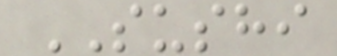SUSHI
